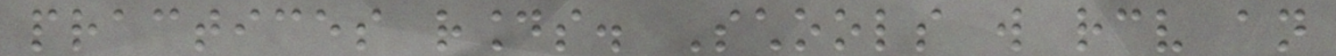practices rounds. Schools will receive an
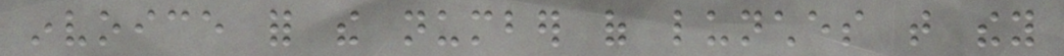invoice for the number of lunches that they
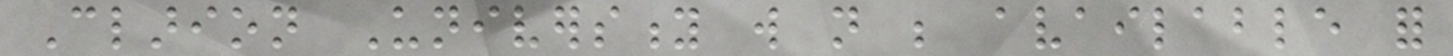Clarion University will not be available for
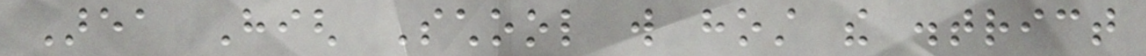Area High School will host the district
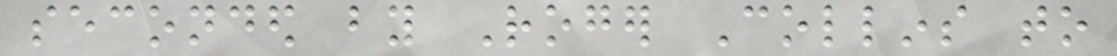seconded by Roger Collins to
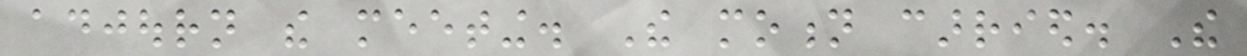adjourn the meeting. The motion carried. The
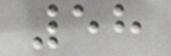58
